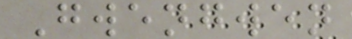Gwengwen
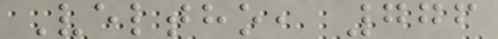Veltho, 776
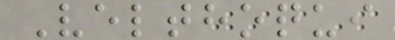Velthoqui
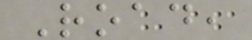Road,
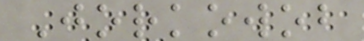Jorkowob
